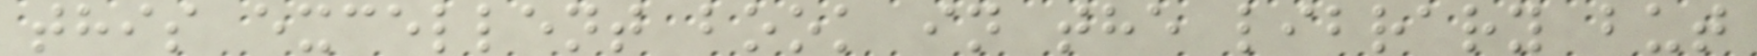this excellent book in the library but
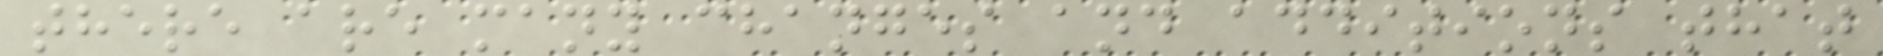there are many changes and additions that
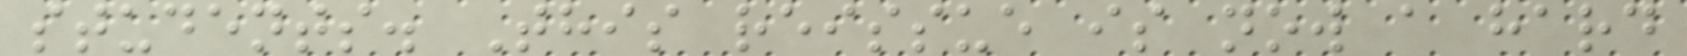students. This reissue is now a hard
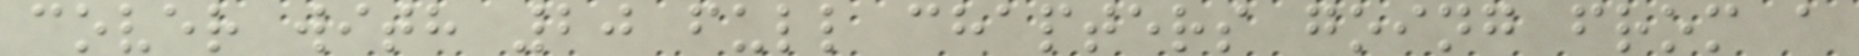cover with 20 full chapters going from a
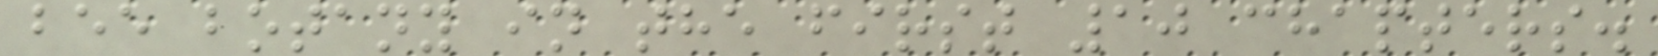bee botany in the first 10 chapters.
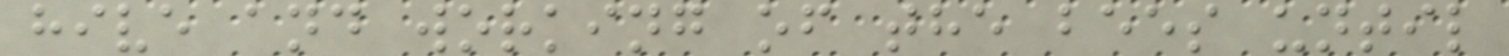hive and working of the bees until
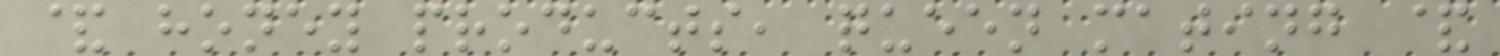& honey products, queen mating &
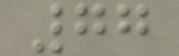77
